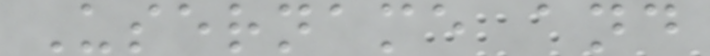Username and
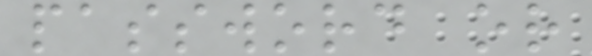password or
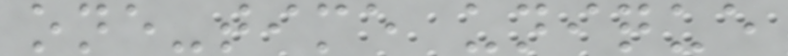one-time unique
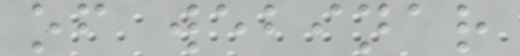of webinar
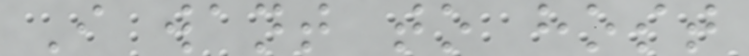I want to host
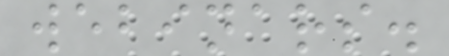webinars.
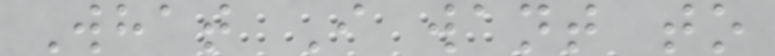What I want to
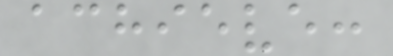achieve:
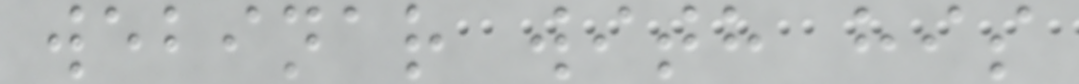webinar with his
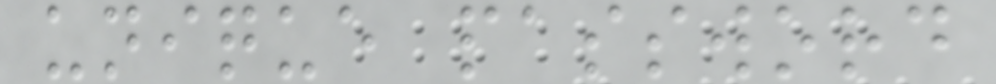unique password
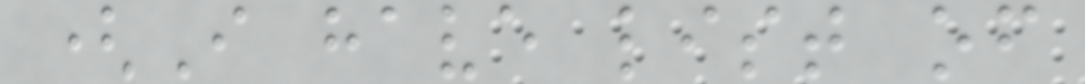(I have list of
